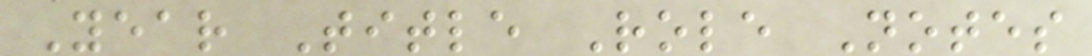Year Title Role Notes
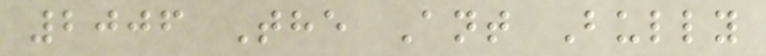2006 The Ant Bully
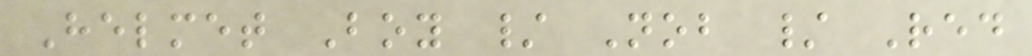Helmet Boy / Nob / Red
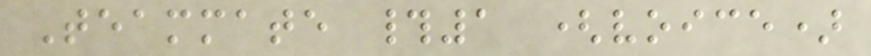Teammate #1 (voice)
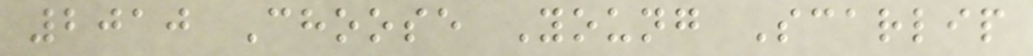2010 Choose Young Scarlip
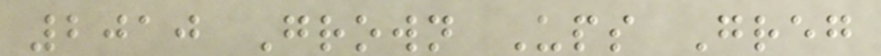2010 Grown Ups Greg
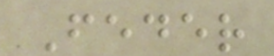Feder
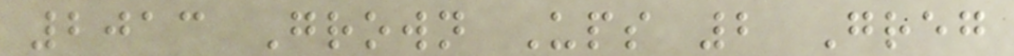2013 Grown Ups 2 Greg
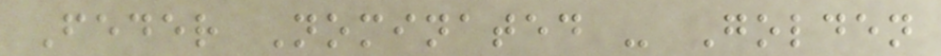Feder Nominated - Golden
